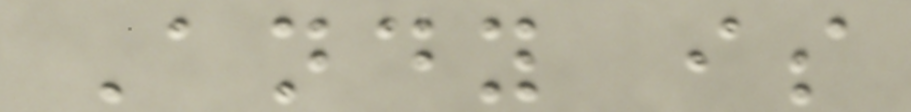Andy is
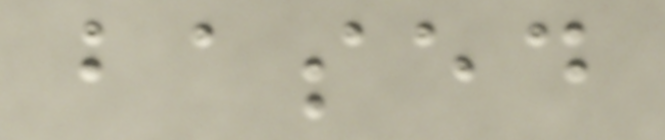based
